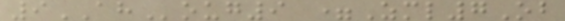9AHoug9 =Zml7Ob
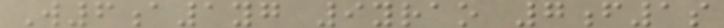W6a1yg 9yrao 7f1s
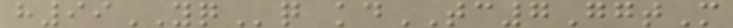h99YQq kdTC7GgtM
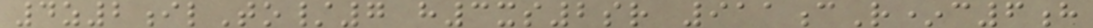4z2ilTo/7 h3xs2sr 911cR*c6h
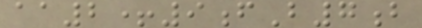aa2+9fB7b
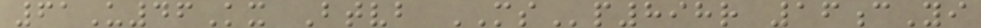61U46Kx Btvb MSp898r 16cYi
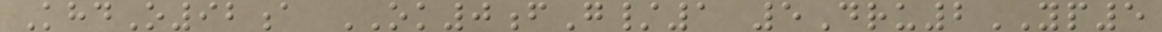KhdO92a OK0fG/1 5Dru2YP5
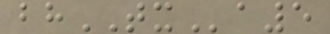bhTXa5
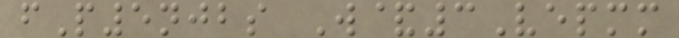fP5njbs W&3Vepmm
